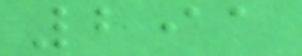291
